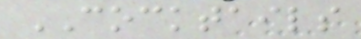COCKTAILS
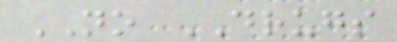NO DRUGS
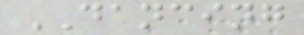DANCING
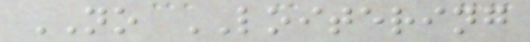NO LOITERING
